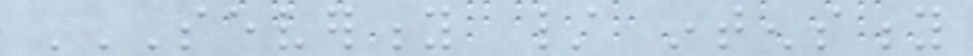SEVERITY / INTENSITY
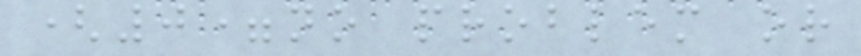(0=no problem or
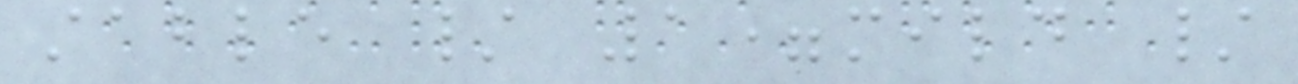stable / 1=mild /
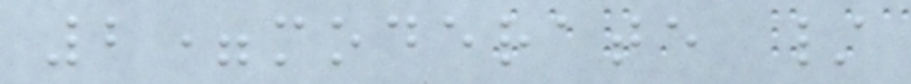2=moderate /
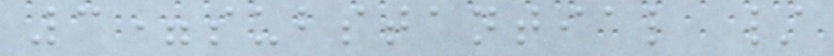3=substantial /
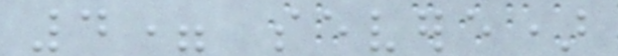4= severe)
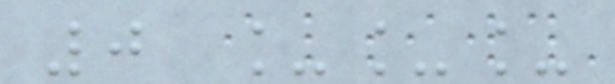0 ___
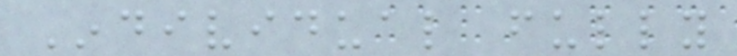Individual fully
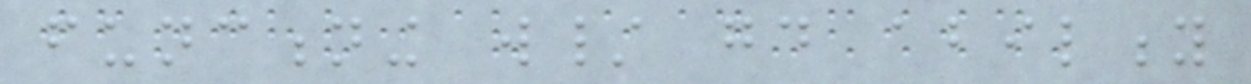functioning w/ good ability
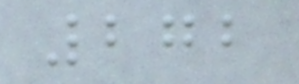272
